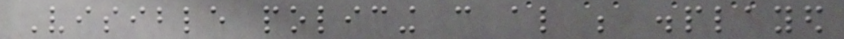Visible policing can also be displayed
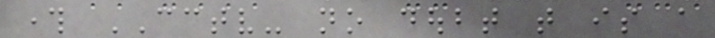through CCTV- no doubt that is a
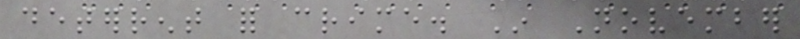deterrent for crime. In November
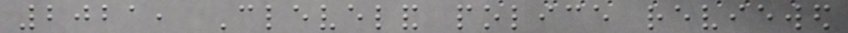2021, Cleveland police reviewed
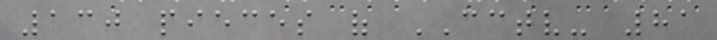130 pieces of CCTV- 81
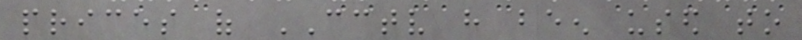prices of CCTV have been used to
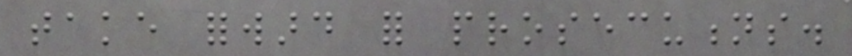take forward for prosecutions.
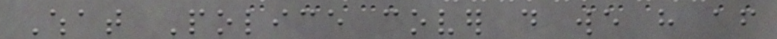What Police cover do we have after
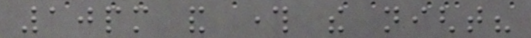10pm and through the night?
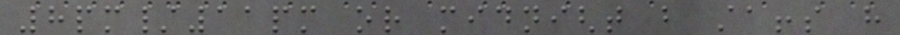8pm/11pm or midnight but staffs have
